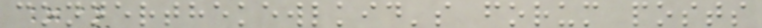connerthekewlkid's forum posts
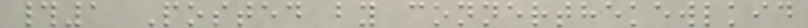#1 Posted by connerthekewlkid
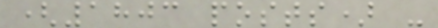(1803 posts) -
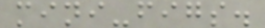mini-figs.
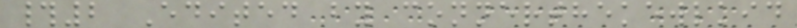#2 Edited by connerthekewlkid
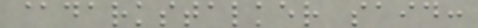@darkstalker said:
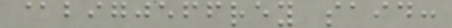@bigjeffrey said:
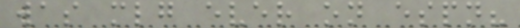was mlg ever on espn?
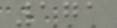171
